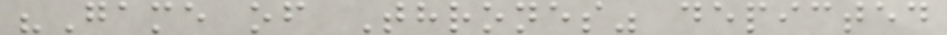"Game of Thrones" depicted
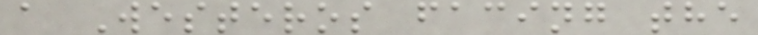a Westeros facing the
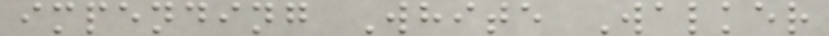impending White Walker
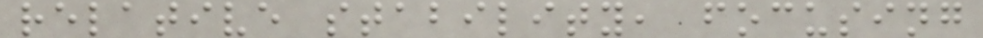relative stability, focusing
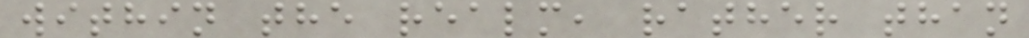within the realm, rather than
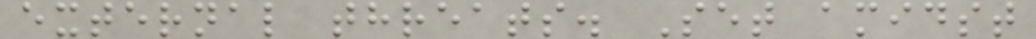external threats. Set amidst
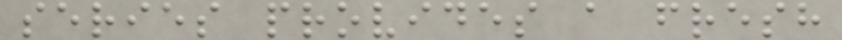series provides a fresh
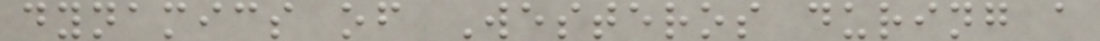dynamics of Westeros during a
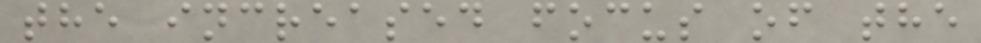the increased focus of the
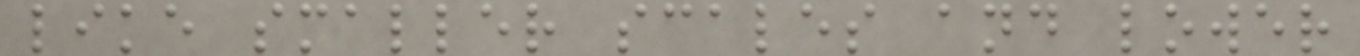like smaller scales and lower
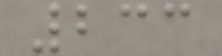233
